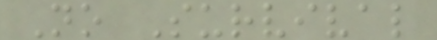No Survival
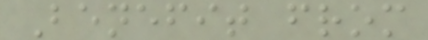Benefit from
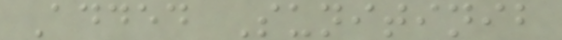Added Sunitinib
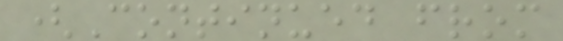(Continued from
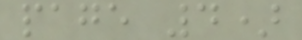page 4)
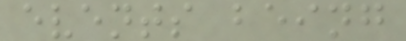events being
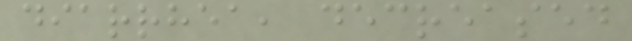diarrhea, decreased
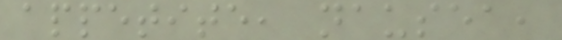appetite, nausea,
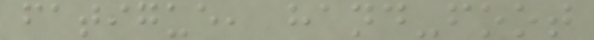fatigue, hand-foot
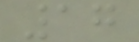17
